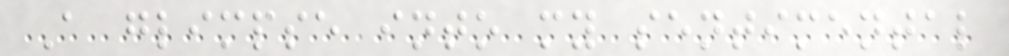A glimpse into my sentimental
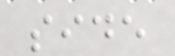side
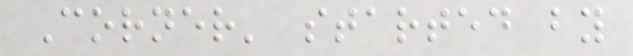Corner' started by
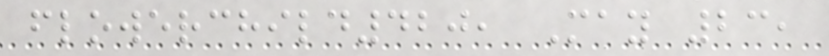flowerchild420, May 23,
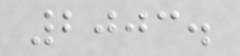2003.
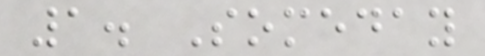1. Someday
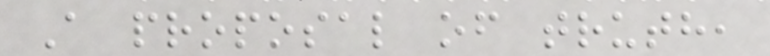A proposal of truth,
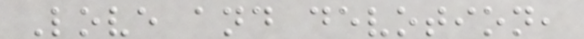Love and devotion,
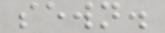sewn.
